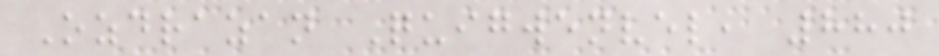Ozdrazan Quigwenvel, 880
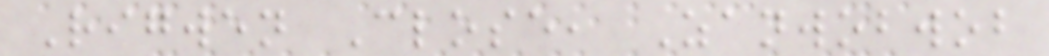Rigwen Close, Zanwobwob
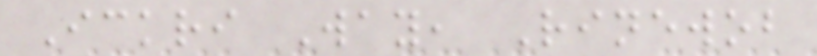Ickri Way, Rinewob
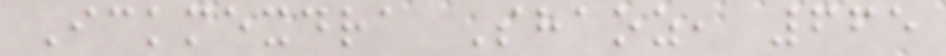Ickmexdra Shaoz, 665
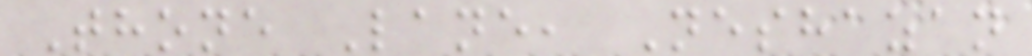Thone Lane, Neshazan
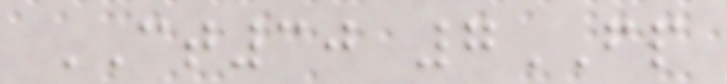CT30 7FP
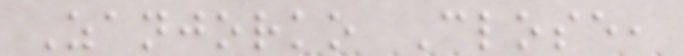Zanjorko Close,
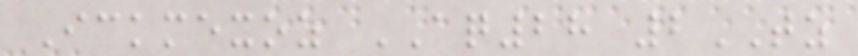Ickmexoz AQ28 2TZ
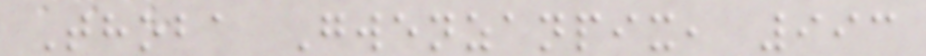Thoba Gwenzanpix, 993
